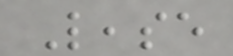Lease
